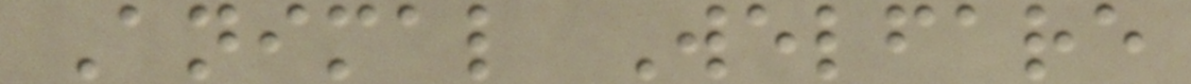Animal Welfare
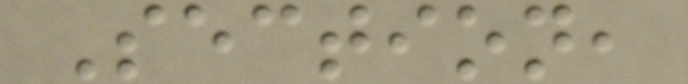Section,
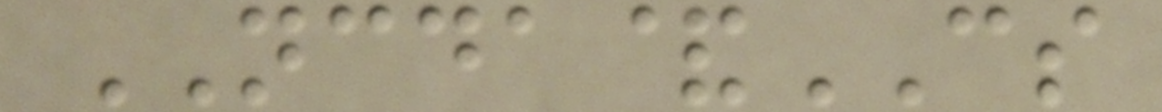NCDA&CS
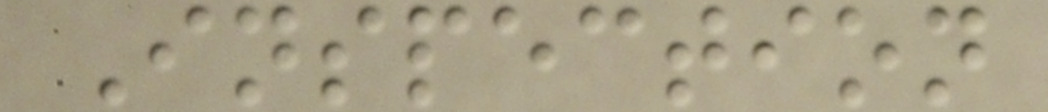Inspection
